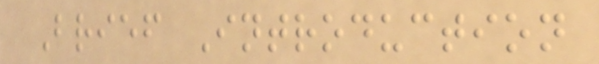Brief Introduction
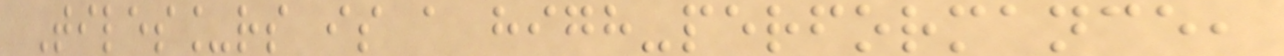Tiles_rs is a high-performance,
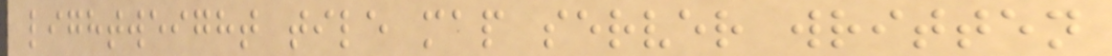lightweight tile map server written
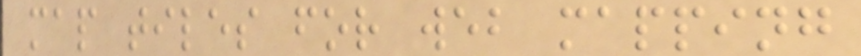map tiles for web mapping
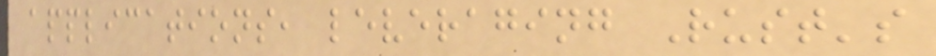applications, leveraging Rust's
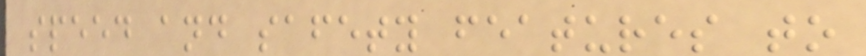speed and safety features to
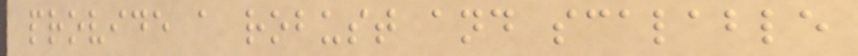provide a robust and scalable
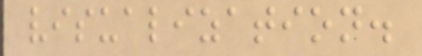visualization.
